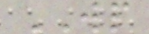WP
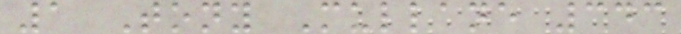1 Tony Mullane 343
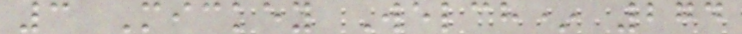3 Mickey Welch* 274
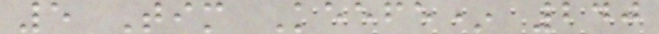5 Tim Keefe* 240
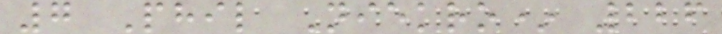7 Phil Niekro* 226
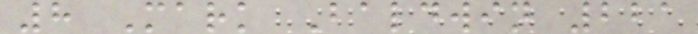8 Mark Baldwin 221
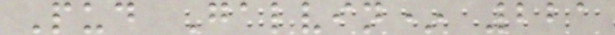Pud Galvin* 221
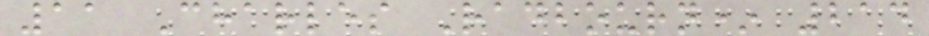11 Charles Radbourn* 214
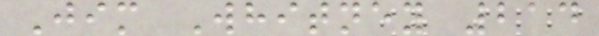Jim Whitney 214
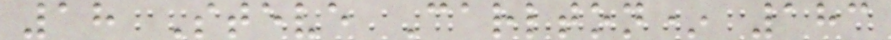18 Steve Carlton* 183
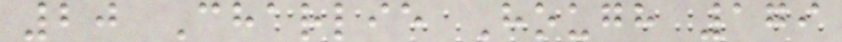20 Charlie Hough 179
